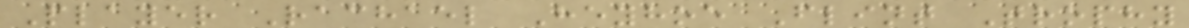Player Rachael Heyhoe Flint Trophy
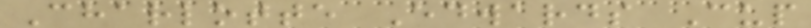Charlotte Edwards Cup
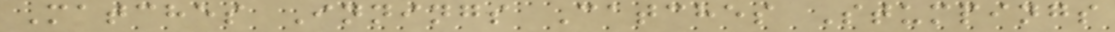Matches Innings Catches Stumpings
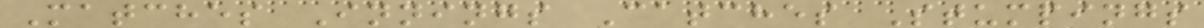Matches Innings Catches Stumpings
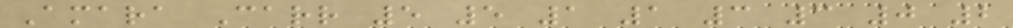Amara Carr 5 5 1 1 3 3 0 2
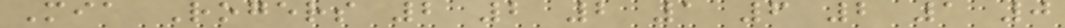Mia Rogers 2 2 2 1 6 2 1 0
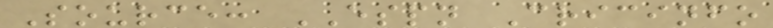Source: ESPN Cricinfo
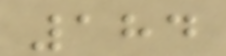184
